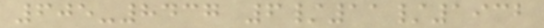605-8437 6/11/1932
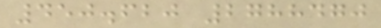450.620 2788470
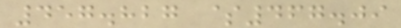457.827 $467.09
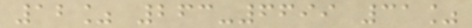12% 263-6699 31%
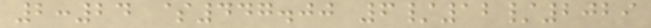2:24 $447.00 6/12/2029
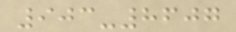903-8607
